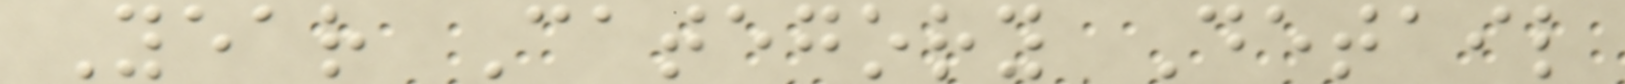Year Category Detail
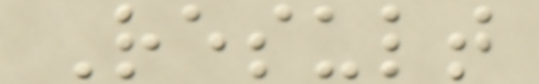Result
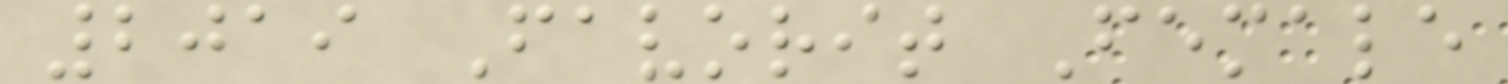2019 Favorit Female
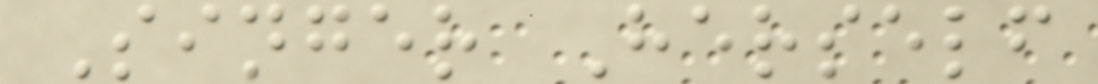Singer Herself
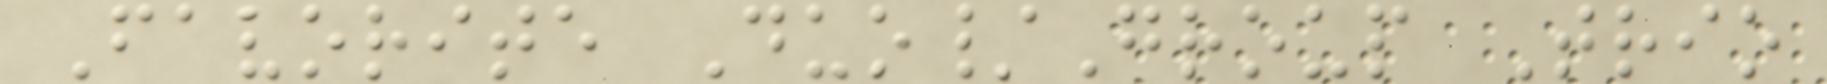Favorite Duo/Group Trio
